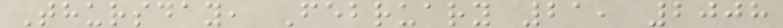Thursday, February 21, 2008
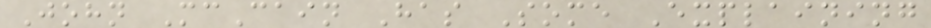John McCain Has Some Explaining
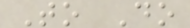To Do
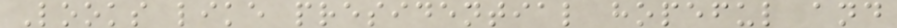Looks like presidential hopeful and
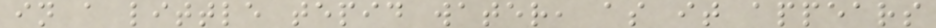in a little tepid water, as it appears
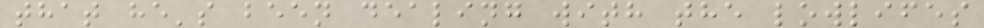that he's been dealing with the lowlifes
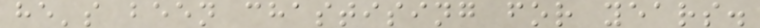he's been chastising for years.
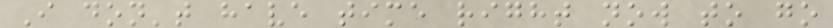I don't have time right now to go
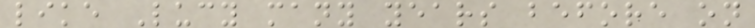like Lucy many years before on
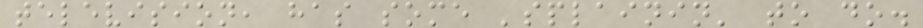television, has some 'splainin' to do.
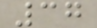37
